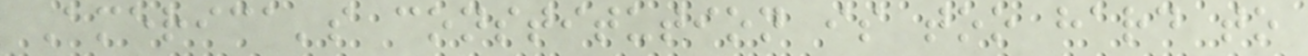America's constitution is too hard to
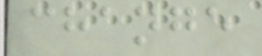change
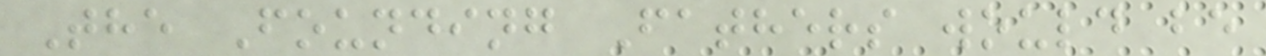The Founding Fathers would be
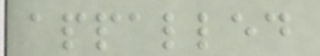appalled
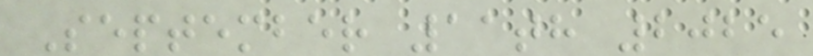September 11th 2025
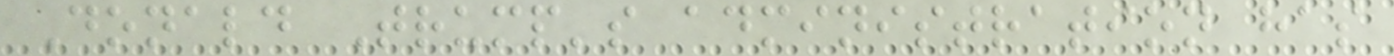Donald Trump's administration has
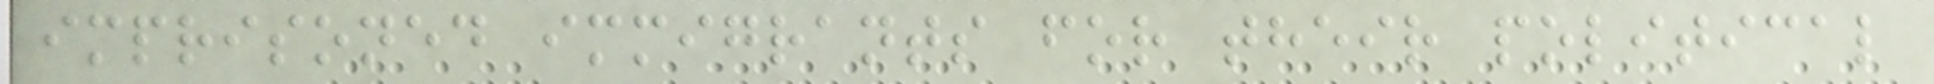imprisoned immigrants for their political
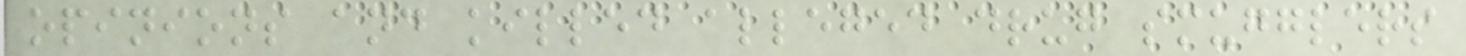opinions and killed alleged drug smugglers
